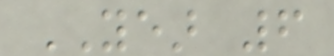YEAR 6
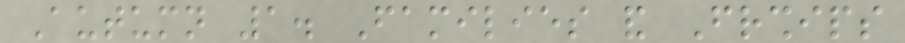Autumn 1. Families and Friendships
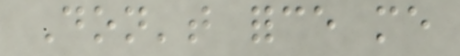Don't force me
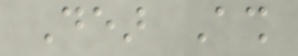Dear Ash
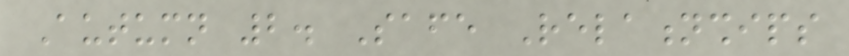Autumn 2. Safe Relationships
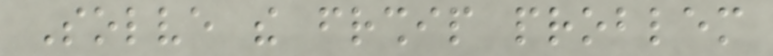Solve the friendship problem
